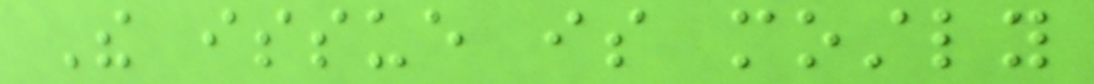The issue is mostly
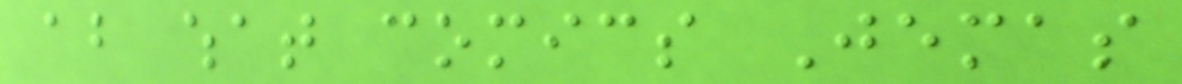about what comics Jemas
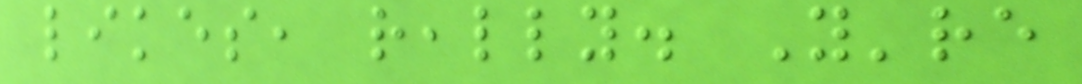likes, really. You're
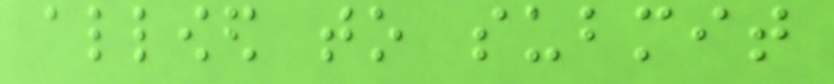allowed to submit
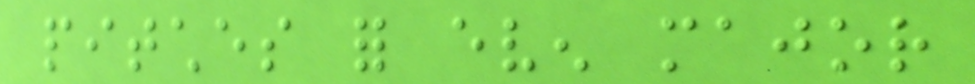pitches for even major
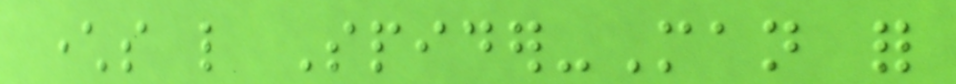characters like Spider-Man for
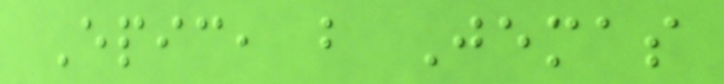Epic, but Jemas
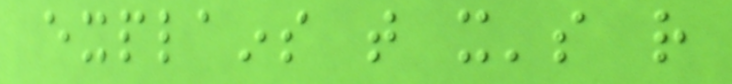explains that it's rather
